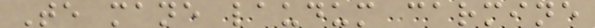Te mane laudum carmine
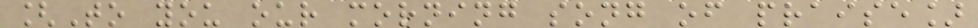[To you our morning song of praise]
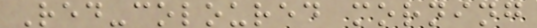Red-coloured morning
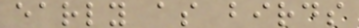early as birds
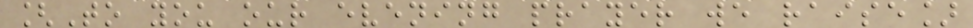[To you our evening prayer we raise]
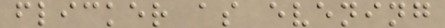flicker as evening
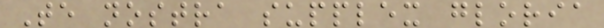Te nostra supplex gloria
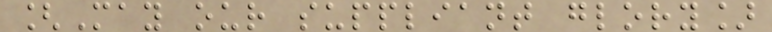[May our suppliant glory]
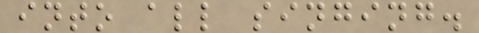into all singing.
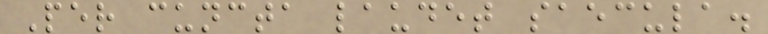Per cuncta laudet saecula.
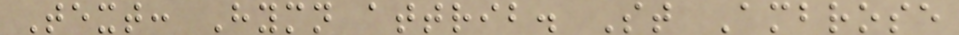Text: Hymn attrib. St Ambrose
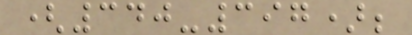(340-397);
